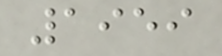1959
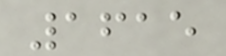1615
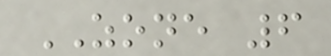ZONE 6
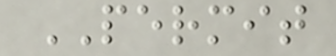PERMIT
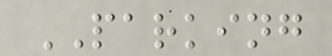PARKING
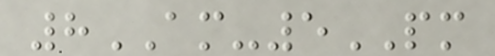8AM-5PM
